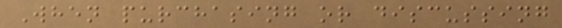When purchasing or discussing
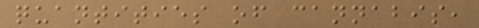quantities of cannabis,
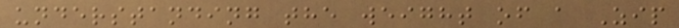understanding the weight of a Zip
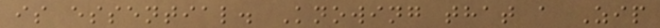is essential. Knowing that a Zip
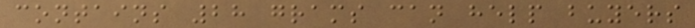contains 28 grams can help buyers
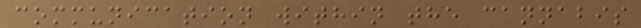communication within the cannabis
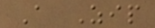A Zip
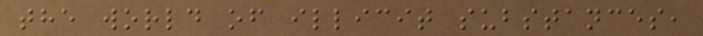the world of illicit substances,
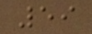59
